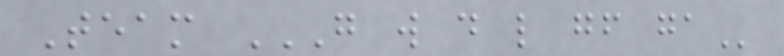Team G W D L GF GA
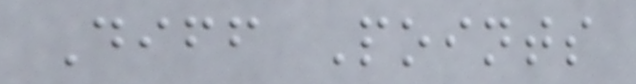Diff Points
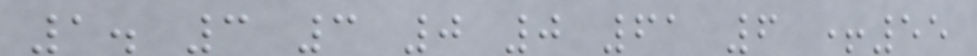1. 3 3 0 0 61 6 +55
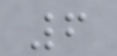6
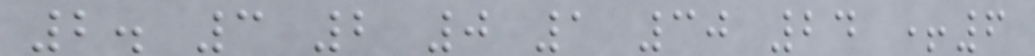2. 3 2 0 1 30 24 +6
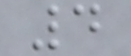4
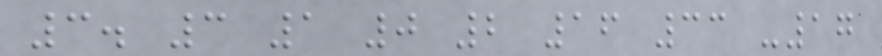3. 3 1 0 2 16 33 -17
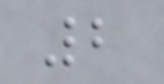2
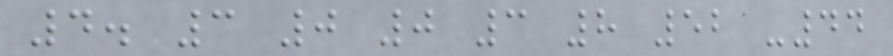4. 3 0 0 3 8 52 -44
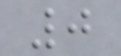0
